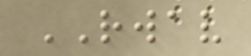RWAV
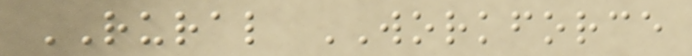RURAL WORKFORCE
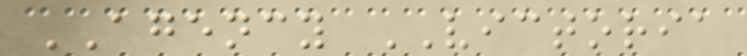AGENCY VICTORIA
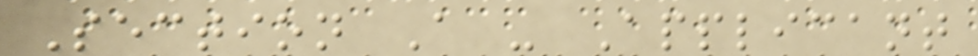Section A - Applicant
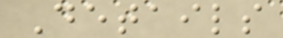Details
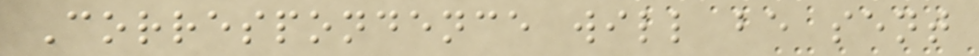Correspondence will be sent
